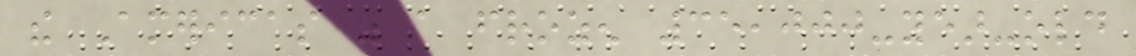the Americas was a frozen 35,000-year-old
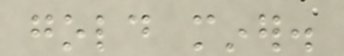gold miner.
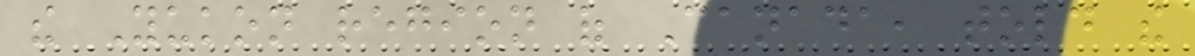the Yukon region of Canada, told the
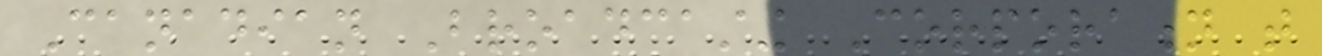Canadian Broadcasting Corporation that
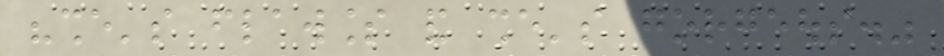"she's flawless and she's gorgeous."
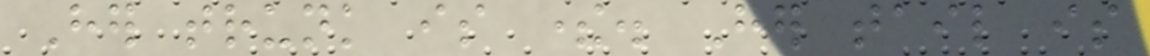Her trunk is there. Her tail is
